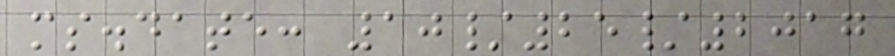ms.date: 10/25/2017
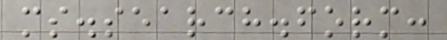ms.search.form:
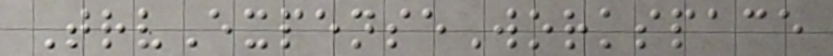TrvExpenseWorkspace
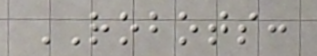ROBOTS:
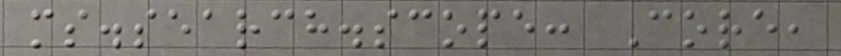ms.search.scope: Core,
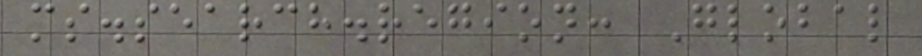ms.search.region: Global
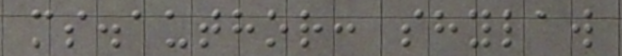ms.author: shylaw
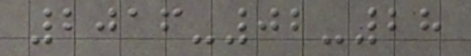2016-02-28
